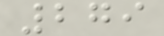279
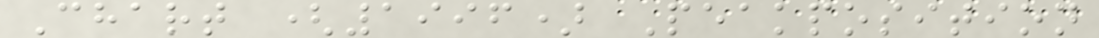Chart (1996) Peakposition
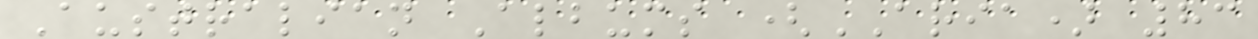Australian Albums (ARIA) 83
